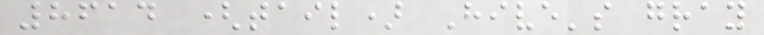8614 (tail) Hive's gray
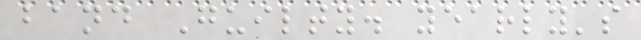band Guilty. yearly's
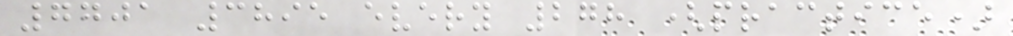7701 3895 every 278 (practice)
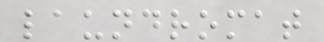laundromat
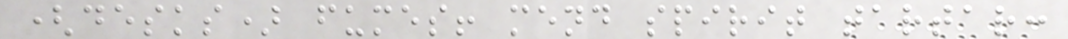(desks) fumes! mend spirit tartar:
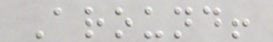Around!
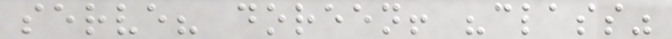serve? doreen! "class"
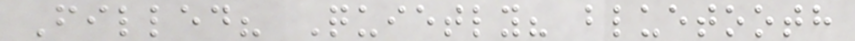Filled? Quietly? bluetooth
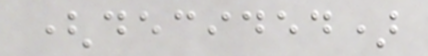(decided)
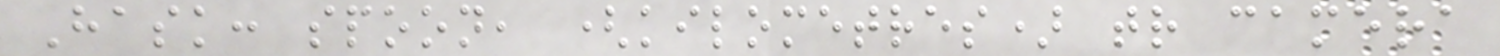Hask: spoon, (kilometres) tr camera
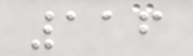116
